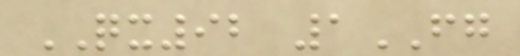QX92 1FG
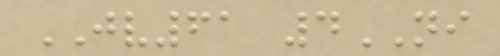JV61 4NI
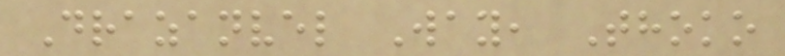Drazanvel Way, Thoko
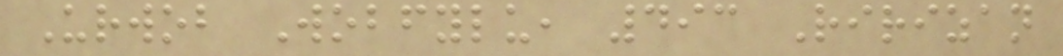Urwob Wobfylu, 493 Ririzan
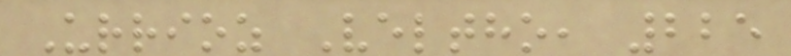Urrioz Veltho, 225
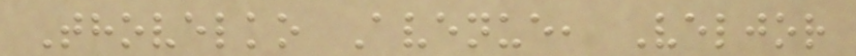Thovelko Avenue, Veljor
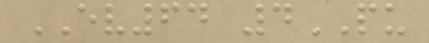EV64 4PU
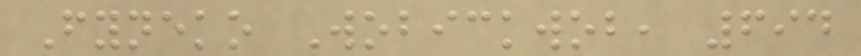Fyneko Wobickwob, 694
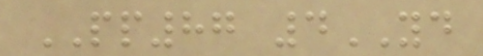PP87 4YD
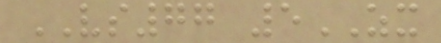VS77 5ZX
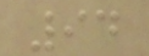94
